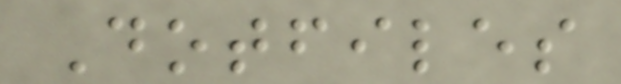Dotfiles
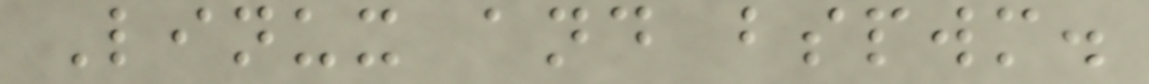Linux and bspwm.
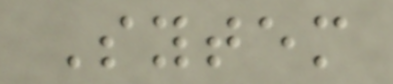Sytem
